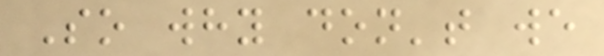So why don't we
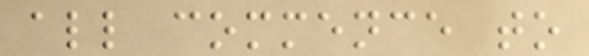all commence to
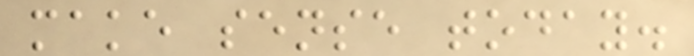make sense today.
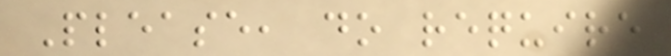Please, do require
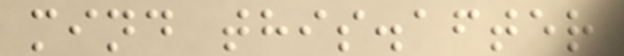mind this.after
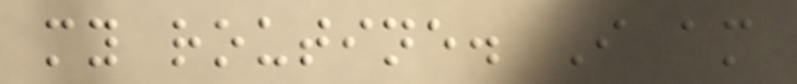my routine. I am
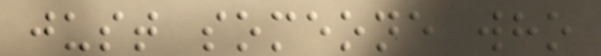just someone who
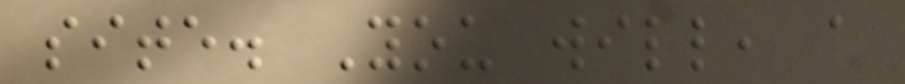site. You will, a
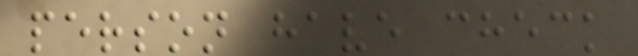person have check
